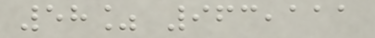58% 963,111
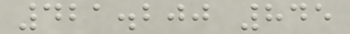421.200 845
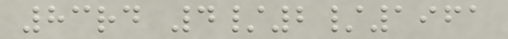83rd 4/2/1961
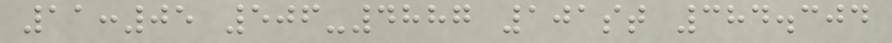11:05 506-4887 101st 384.304
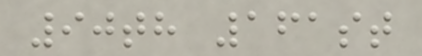90th 161st
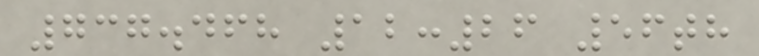737.468 12:26 56th
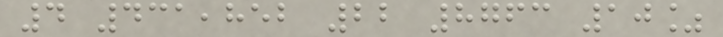4 431,852 22 8763 10%
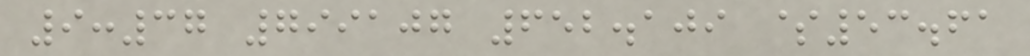9:37 799107 652.109 $53.61
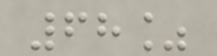68%
